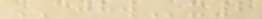CJHWx2
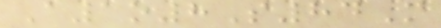A1o8S84M
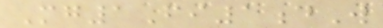Mg1Fi1dW
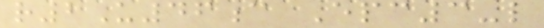r2U46c Epc3-l
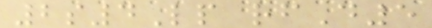2s4Lp rfD5
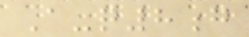A-q8g
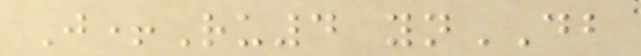J+Ru4 ynDB
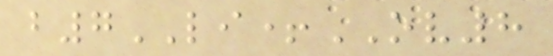b7LI+OV8
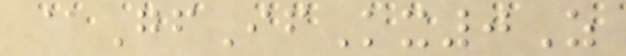@GfIfKx0Z
